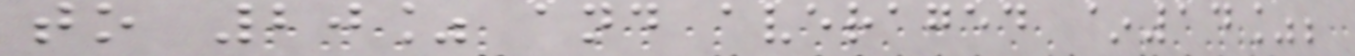to 20% and averaged ~14%;
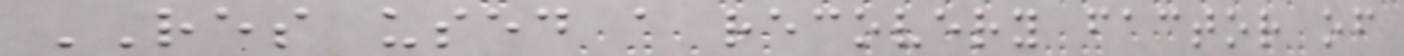RES used a recovery factor of
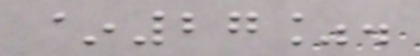~27%.
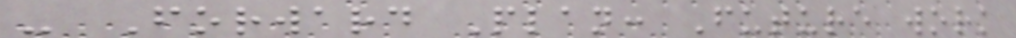- Forward Plan: Future work
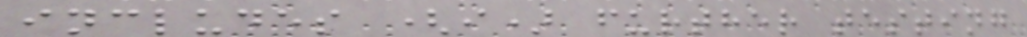includes (i) further testing
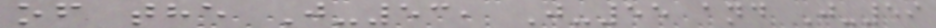of the J-53, J-55 and J-59
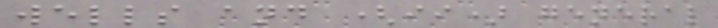wells and (ii) general
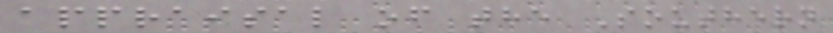appraisal of the Southern
